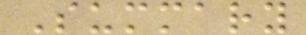Summary
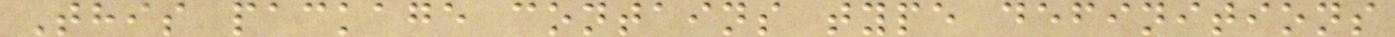This package contains type definitions
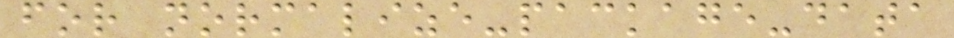for normalize-package-data
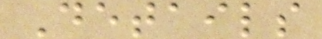Details
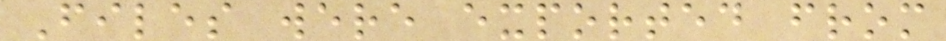Files were exported from
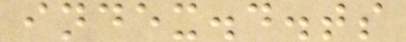index.d.ts
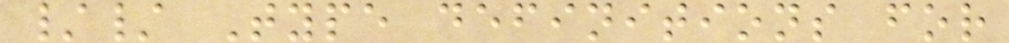// Type definitions for
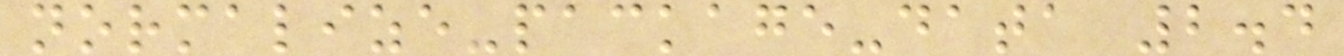normalize-package-data 2.4
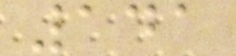141
